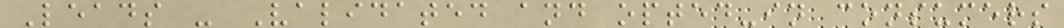Leads - Validated and opted-in consumers
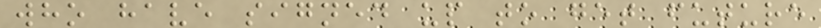who have signed up to get future
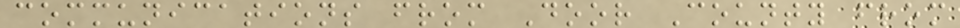communications from Door County from
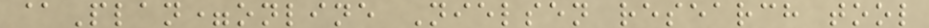@Plan=online Nielsen research tool
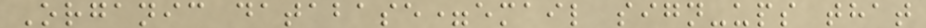Organic database=email sign-ups that
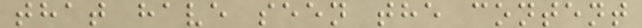that have seen the content
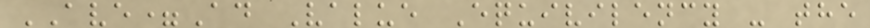AVE=Ad Value Equivilency - the
